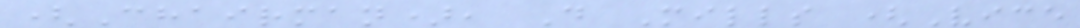(Chairman), D Mills (Vice
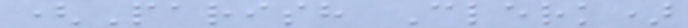(Parish Clerk)
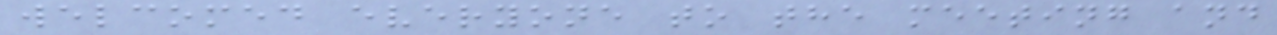welcomed everyone to the meeting and
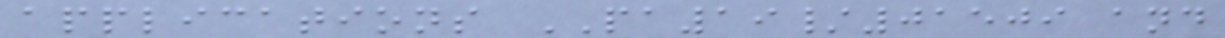applications PA19/01509 and
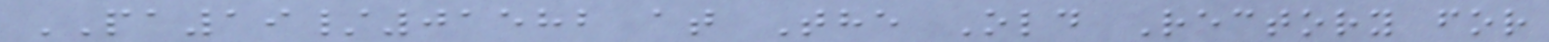PA19/01582 at The Old Rectory for
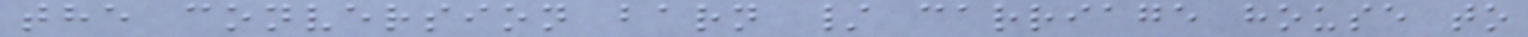the conversion barn / carriage house to
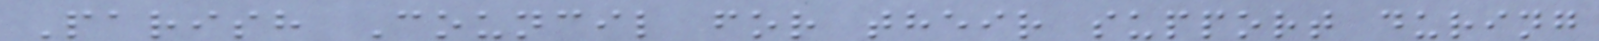Parish Council for their support during
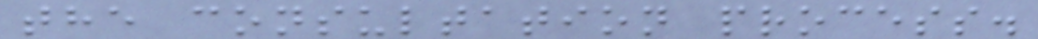the consultation process.
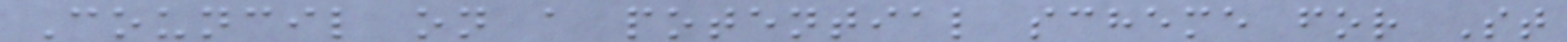Council on a potential scheme for St
